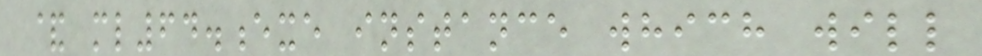& ml64.exe instance which will
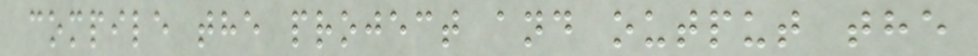compile the project and output the
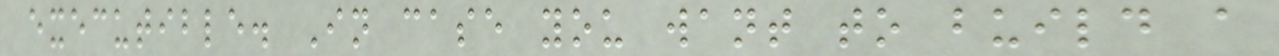executible. In case you want to build a
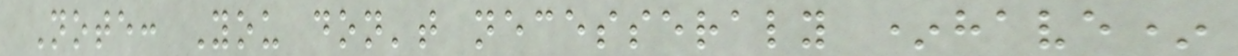Note: You don't necesseraly *have*
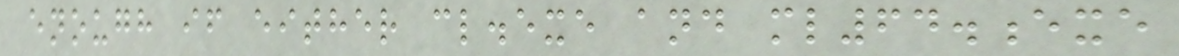enough if either cl.exe and ml64.exe
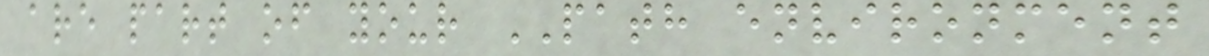are part of your PATH environment
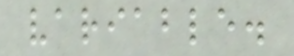variable.
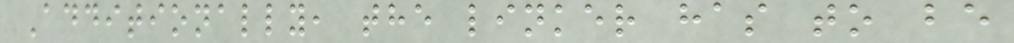Additionally, the linker has to be
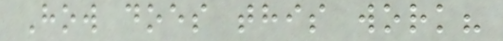How does this work?
